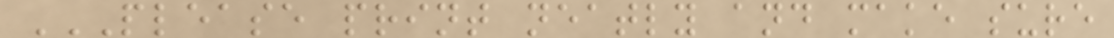PLEASE PRINT NEATLY AND MAKE SURE
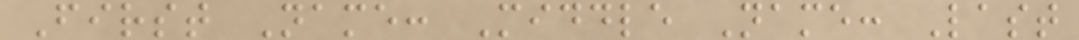First Name: Middle Name: Last
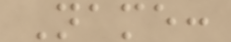Name:
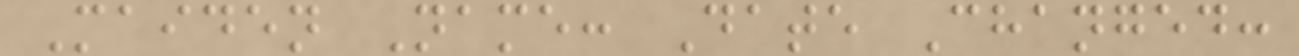Maiden Name: Date Changed:
